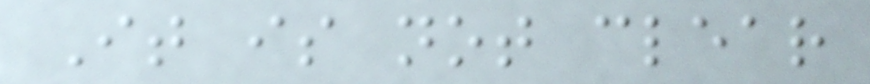It is not clear
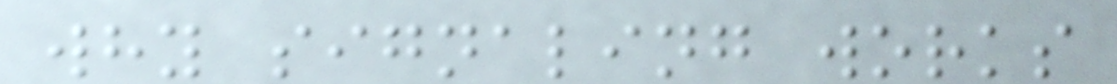why signaling works
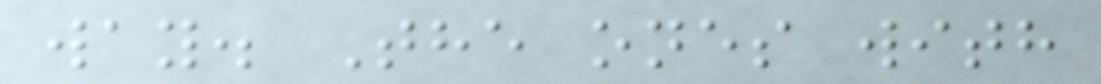way. The ones with
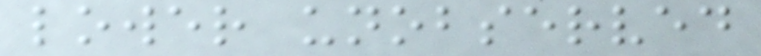lower unobserved
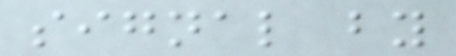signal by
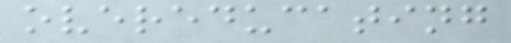overeducating
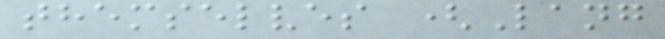themselves (Lang
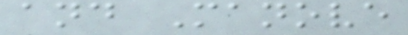and Manove
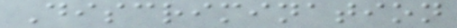Discrimination
